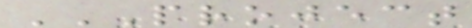PROJECT
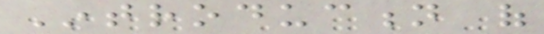Introduction of
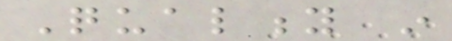Quality in
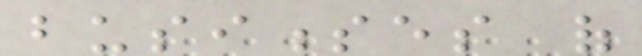businesses of
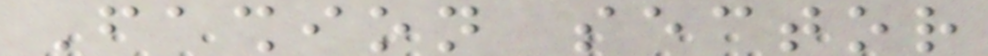Fashion sector
